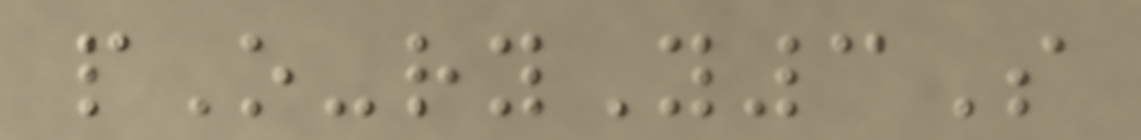pO-ryY3S
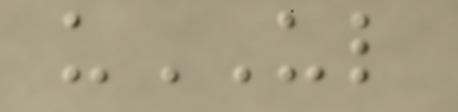uUL
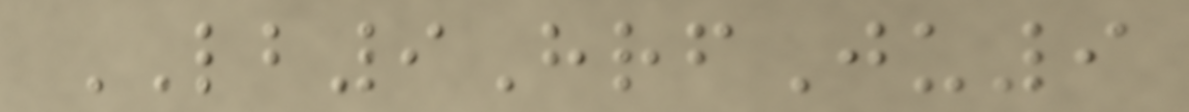LB9HrfJu9
